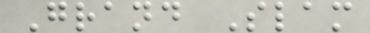Grand Slam
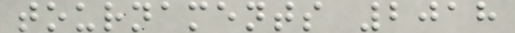tournaments 2018
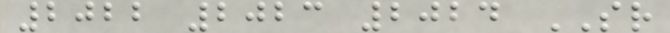2022 2023 2024 SR
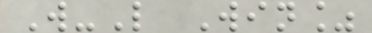W-L Win%
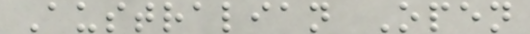Australian Open
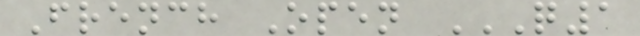French Open Q1
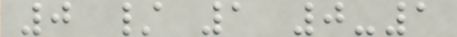0 / 1 0-1
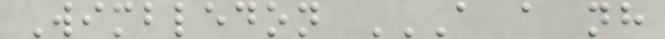Wimbledon A A NH
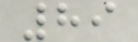89
